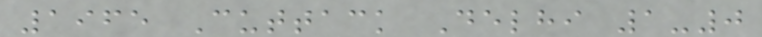1965 Cuttack Delhi 1-0
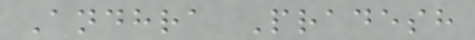Andhra Pradesh
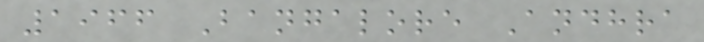1966 Bangalore Andhra
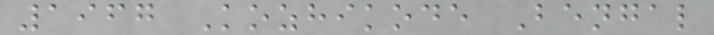1967 Kozhikode Bengal
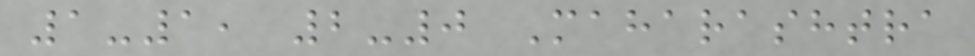1-1, 2-0 Maharashtra
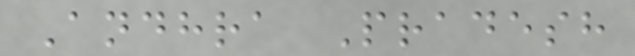Andhra Pradesh
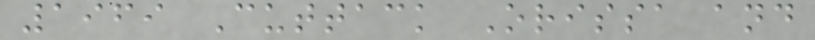1969 Cuttack Orissa and
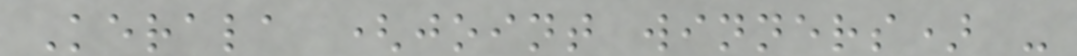Kerala (joint winners) -
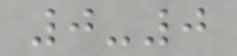0-0
